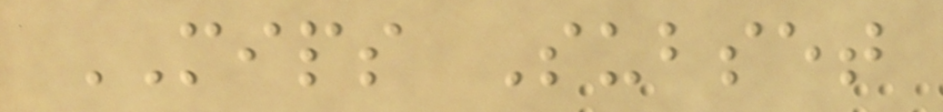MIPS Subset
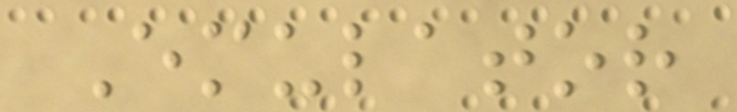Emulator
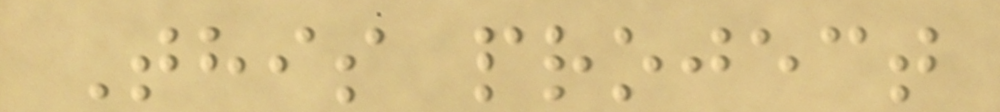This project
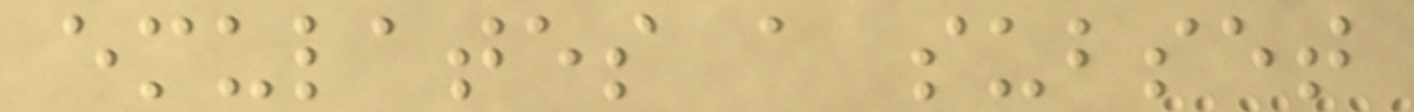emulates a subset
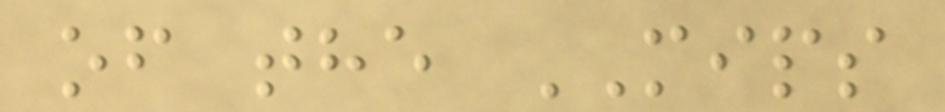of the MIPS
